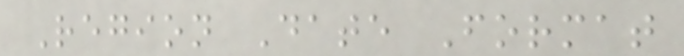Region Date Format
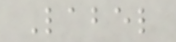Label
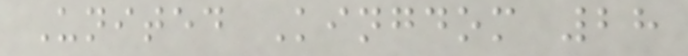United Kingdom 28
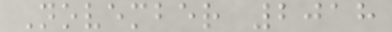November 2018
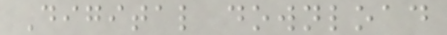Digital download
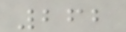262
